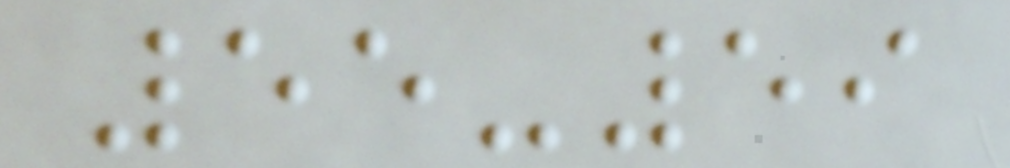55-59
